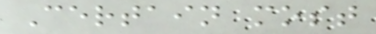Certain most
